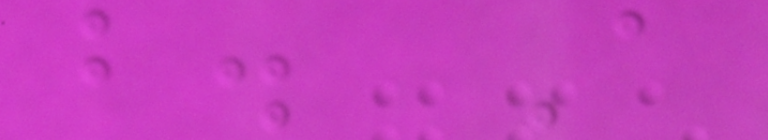b. A
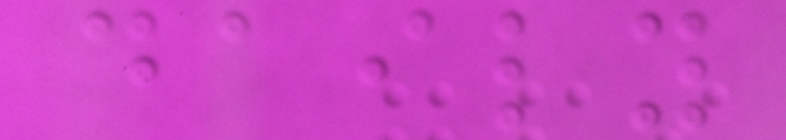daily
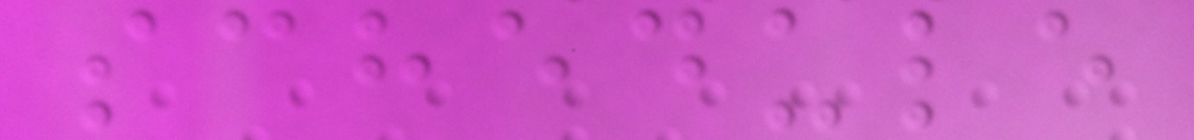schedule
